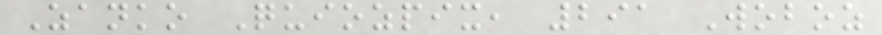Zanko Quiozpix, 291 Woboz
